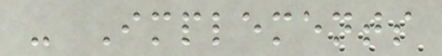- Implements
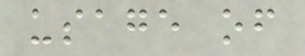usage of
